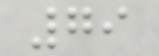79
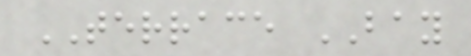TERRACE BAY
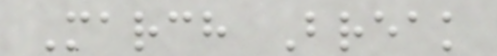March Break
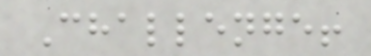Challenge!
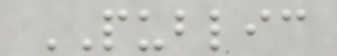PUBLIC
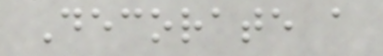Decorate a
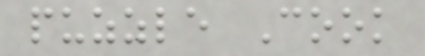puzzle Cook
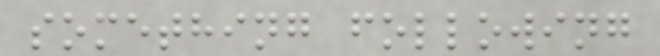something following
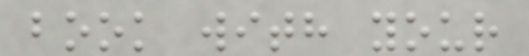book with your
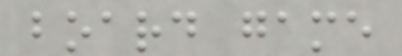board game
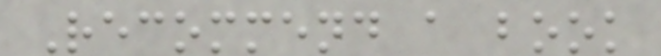Recommend a book
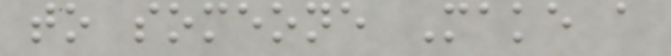to someone Make a
